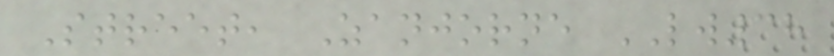Street, Zanjorne LW38
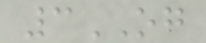3OG
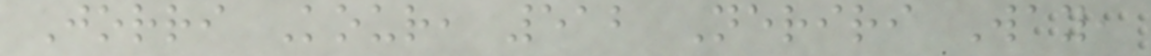Jorri Kour, 512 Neriri Way,
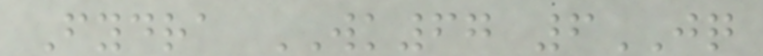Fydra WK67 6JQ
